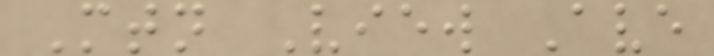Mtn View Ave
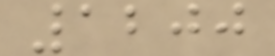1200
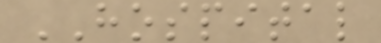HOSPITAL
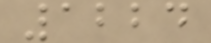1224
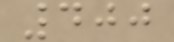400
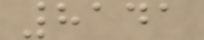8141
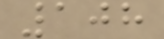108
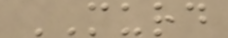MURD
